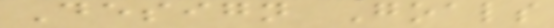Design Goals
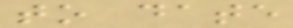to date
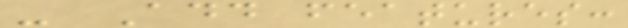- Add features:
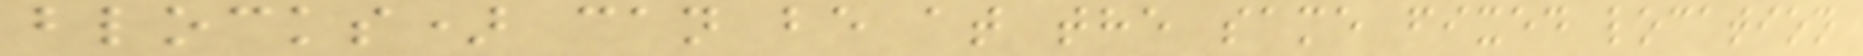blocks) can be at the same fixed location
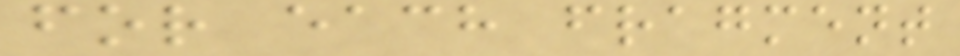for each fragment
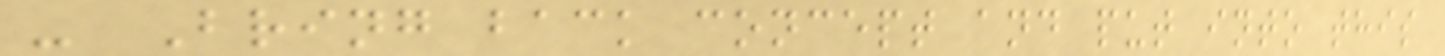- Bring back concept and put into this
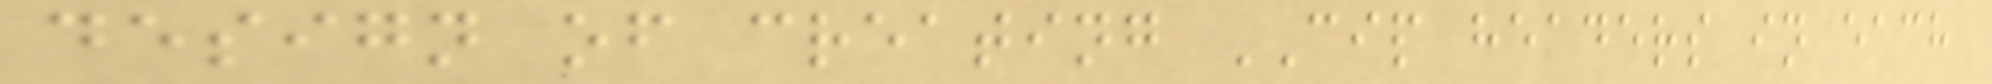design of creating CIP headers in each
